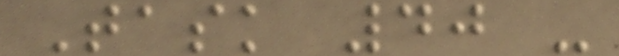Task 40 -
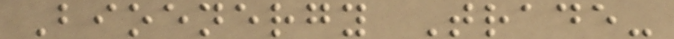Bioenergy Trade-
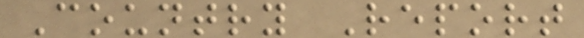Country Report
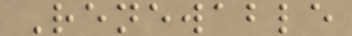Renewable
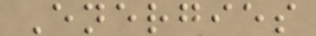Energies
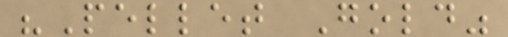"Pellet Gold"
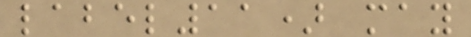label11) may
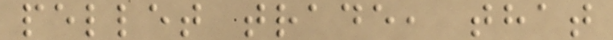pellet trade, that
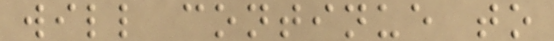will continue to
